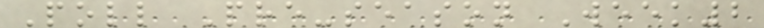Poll Pre-season Week2
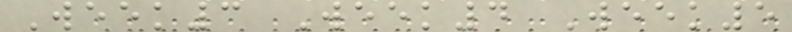Week3 Week4 Week5
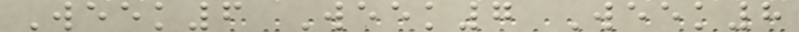Week6 Week7 Week8
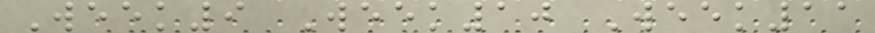Week9 Week10 Week11
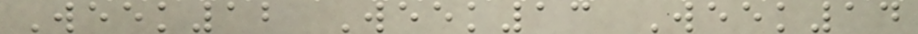Week12 Week13 Week14
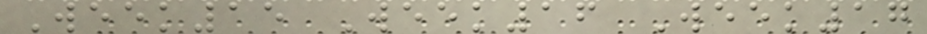Week15 Week16 Week17
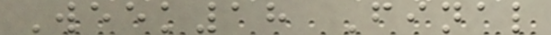Week18 Final
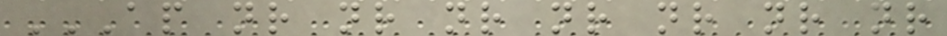AP NR NR NR NR NR NR NR
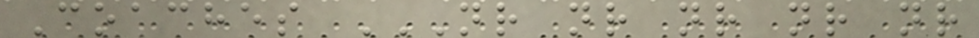Coaches NR NR NR NR NR
